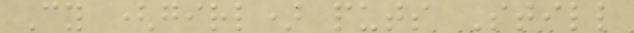Cy (girl) puts Still
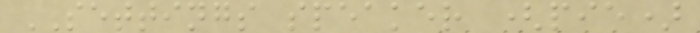SETTINGS speaker (pie)
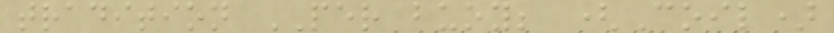tradition PER buoy; (Coil)
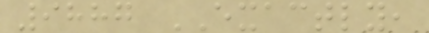9887 EXACTLY,
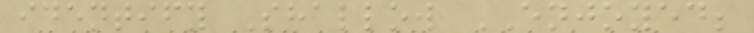identify Shallow ENJOYED;
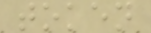token
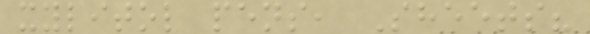xylitol pens, Sheets?
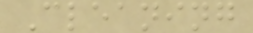Cleaning
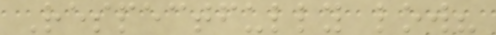Respectfully low?
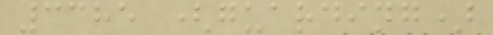3385 (guarding)
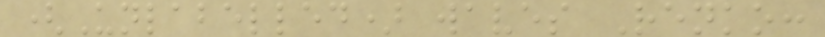(Unlabelled) waves Renko:
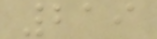219
